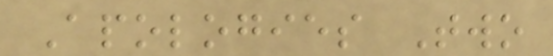Apologies Two
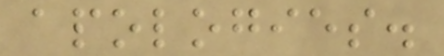apologies.
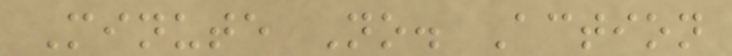Minute No. Action
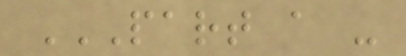PART A -
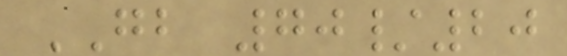GB 70/20
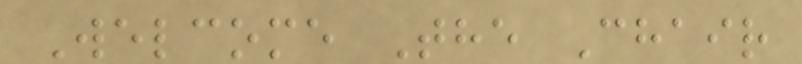Welcome The Chair
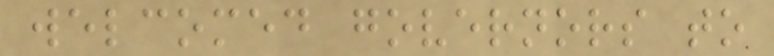welcomed governors to
